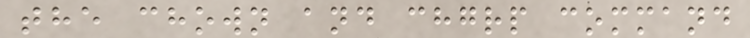the chown and chgrp command
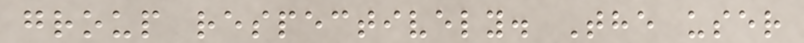group respectively. The user
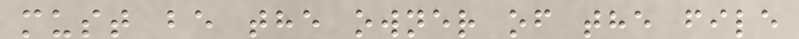must be the owner of the file
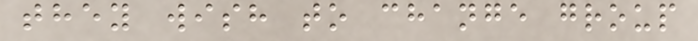they wish to change group
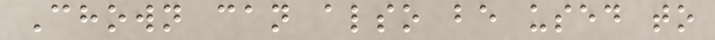Chown can also be used to
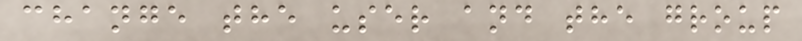change the user and the group
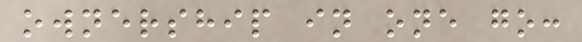ownership in one go:
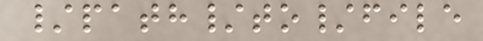/path/to/file
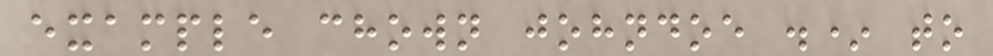example chown johndoe .* to
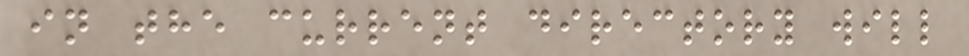in the current directory will
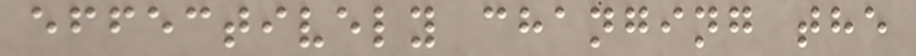effectively changing the
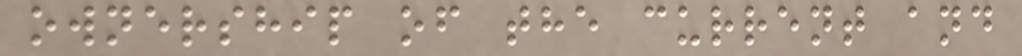ownership of the current and
